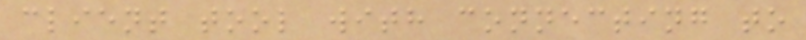client tool with connecting to
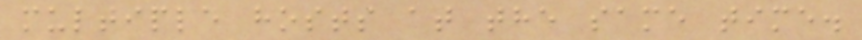multiple hosts at the same time.
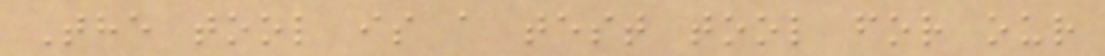The tool is a test tool for our
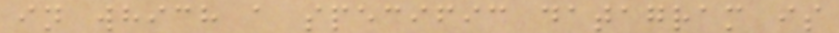in which a specific datagram is
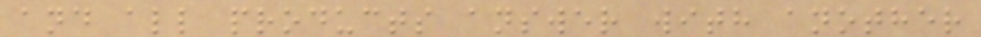and all products answer with another
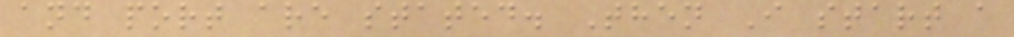and port are stated. Then I start a
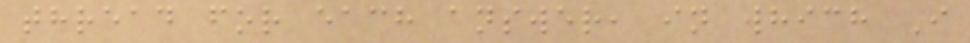thread for each answer, in which I
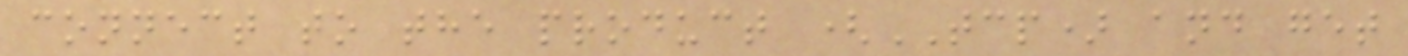connect to the product (TCP) and get
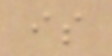is
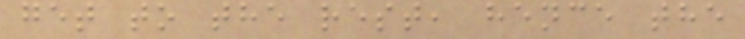get to the rest, hence the
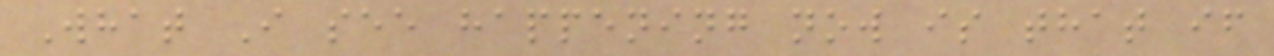What I see happening now is that if
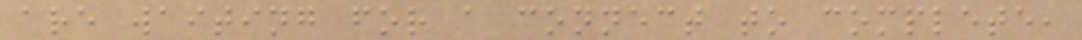are waiting for a connect to complete,
